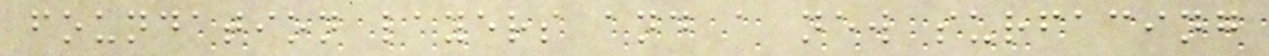foundation layers and a new surfacing
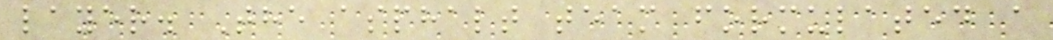layer. The asphalt team formulated a
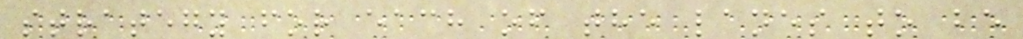strategy for each of the lanes to be
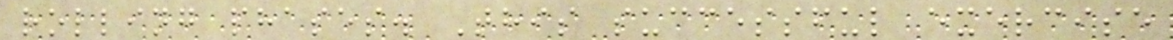rolling phases. This successful exercise
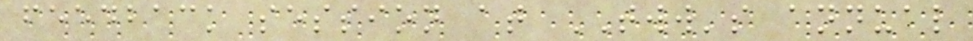feedback session at TWW's annual
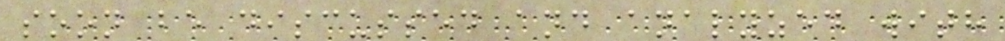soon be discussed and analyzed with
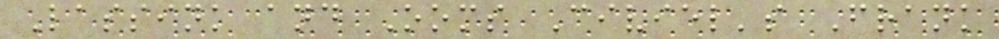Lassink and Ooms Civiel's Frank
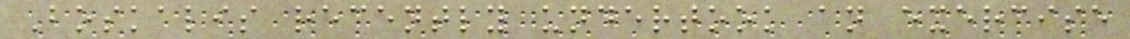Boskalis recently undertook an exercise
